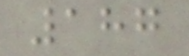187
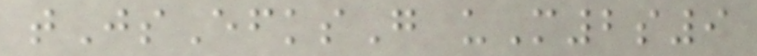tJsEfksG uM2s9
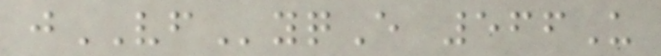jVFyqE 566U
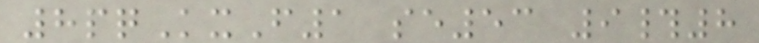8pqKxF1 se53 9#8
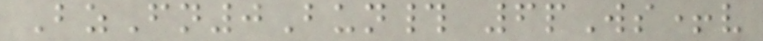BzFn0Bun# 6pWs+v
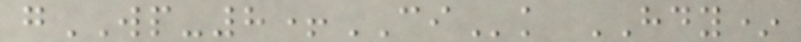gWP-8+CIk HDY*
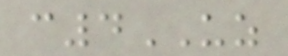c4UZ
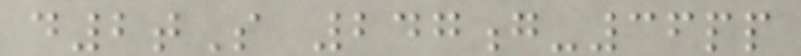d2tS 247g-36pp
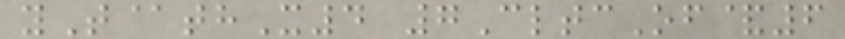yT@thX4 7CltcOf&6
